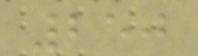250
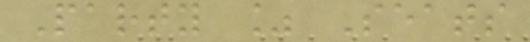Party % Seats
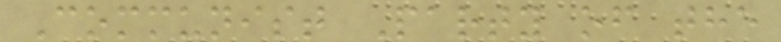Communist Party of the
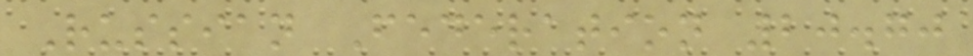Russian Federation 20.70
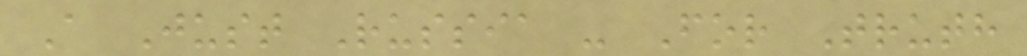A Just Russia - For Truth
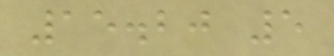15.20 5
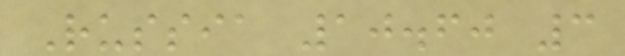Russia 10.60 3
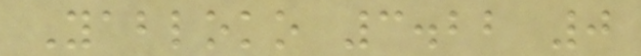Yabloko 3.22 0
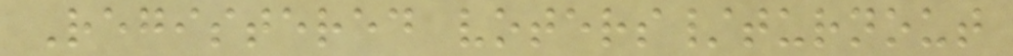Registered voters/turnout
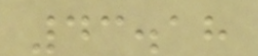43.18
